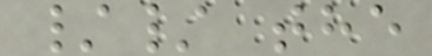// the
